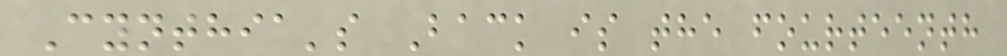Cynthia's Back is the fourteenth
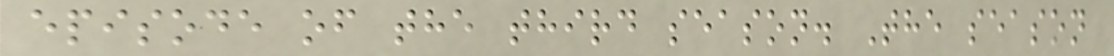episode of the third season. The season
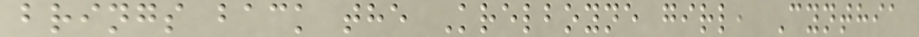brings back the Krelboyne girl, Cynthia
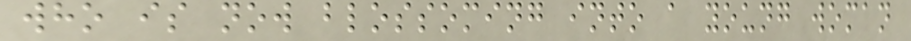who is now blossoming into a young woman
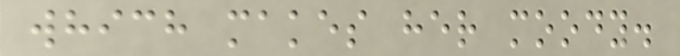which makes her moody.
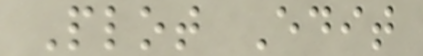Plot Edit
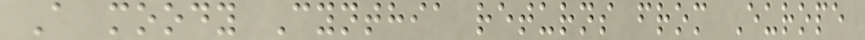A moody Cynthia returns from Europe
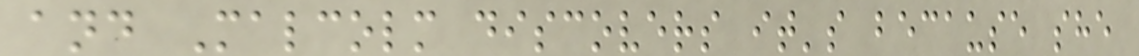and Malcolm discovers it's because she
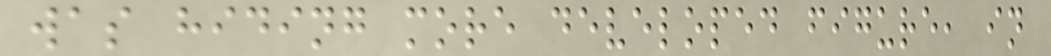was hiding more developed figure, in
